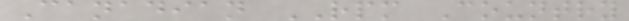Canadian RPM Country
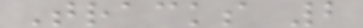Tracks 2
